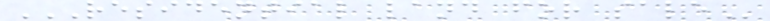RESIDENTIAL LAND FOR SALE
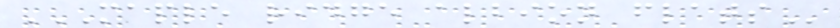MAPLE RIDGE ALBION FLATS
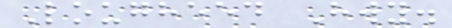Lougheed Hwy.
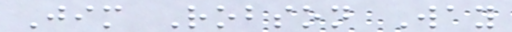Jim Robson Way
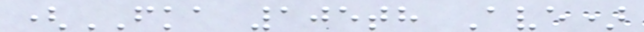(FKA 105th Ave)
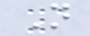N
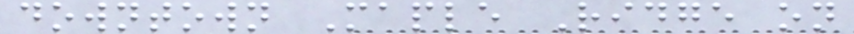downtown Maple Ridge on
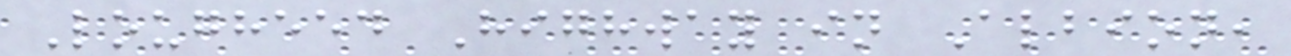Lougheed Highway in Albion,
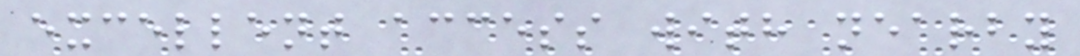excellent access with nearby
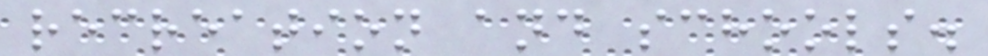recreation and schools.
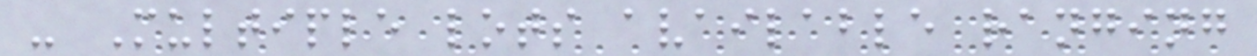- Multiple lots available ranging
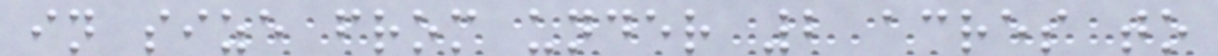in size from under 2 acres to
